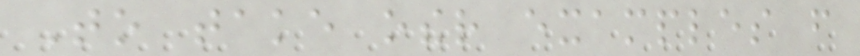To take other examples from
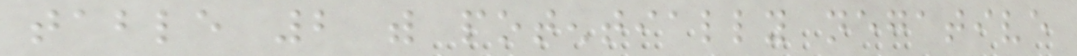table 2 with potentially negative
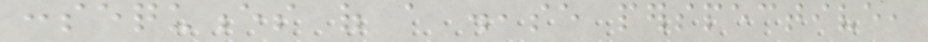consequences of a disease perspective,
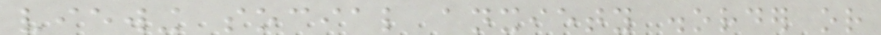viewing social anxiety disorder or
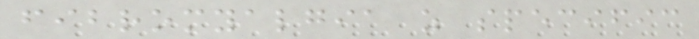fibromyalgia as specific
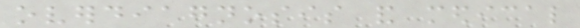overdiagnosis and medical
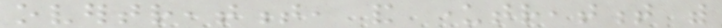overtreatment, and undertreatment with
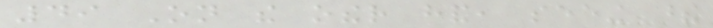49 On the other hand, seeing these
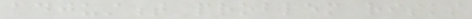adjustment problem risks
